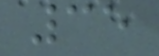35
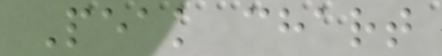Peak chart
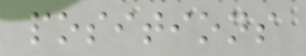positions
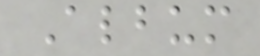Album
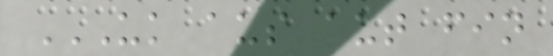UK AUS AUT FIN
